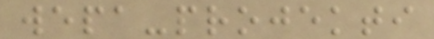wepa-projekti
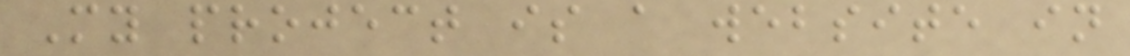My project is a website in
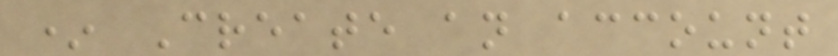* Create an account
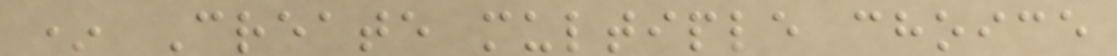* Create multiple choice
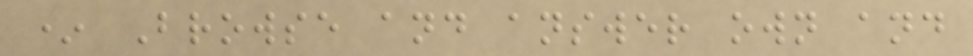* Browse and answer own and
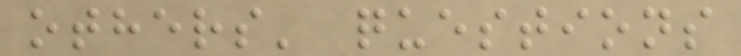others' questions
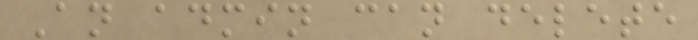An admin can delete
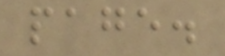page.
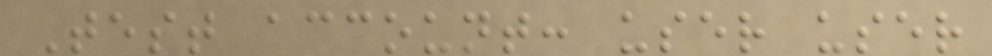Test account: user user
